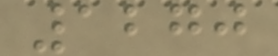1270
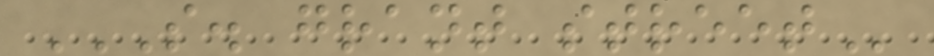S. GRANT STREET
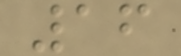16
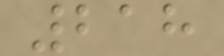218
